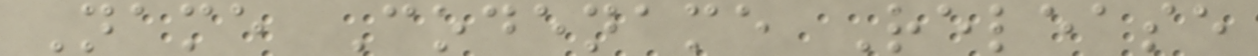Name Codename Release
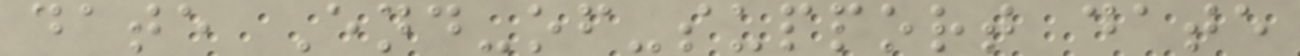date End-of-support date
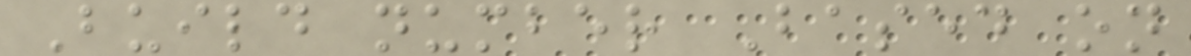Build number Based on
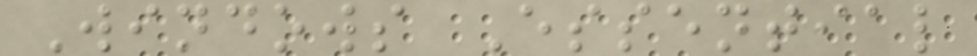Windows Essential
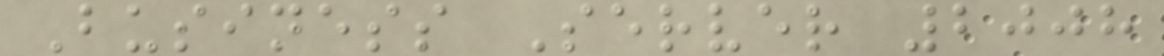Business Server 2008
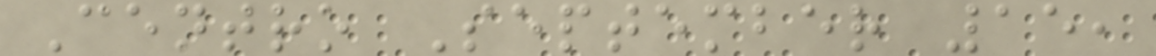Centro September 15,
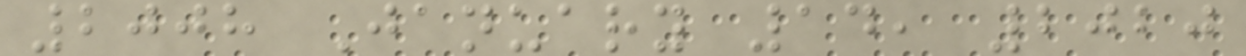2008 January 14, 2020
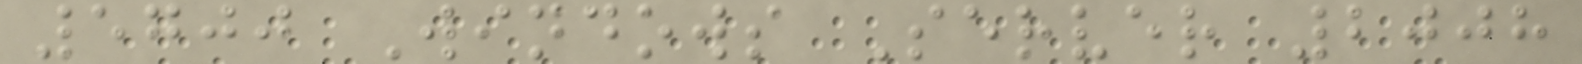5700 Windows Server 2008
